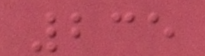235
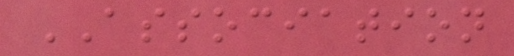ASSOCIATION
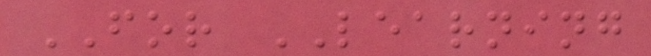FOR LEARNING
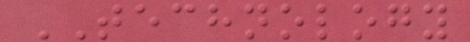TECHNOLOGY
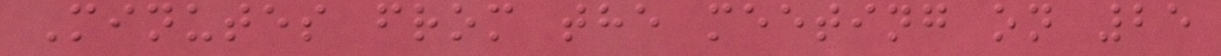Minutes from the meeting on 25
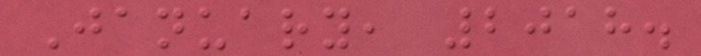January, 2018.
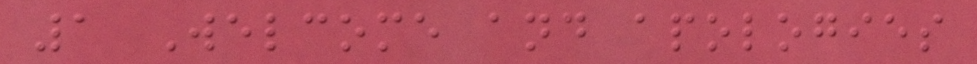1 Welcome and apologies
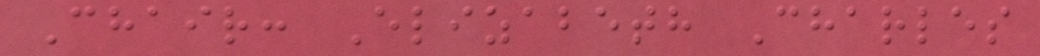Chair: Elizabeth Charles
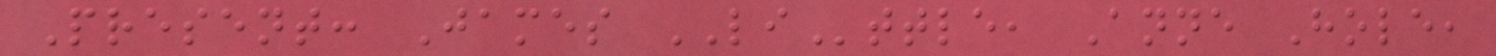Present: James LIttle, Anne Hole,
